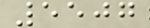5507
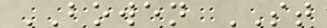BOWEN ST
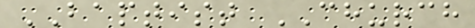BAPTIST CHURCH
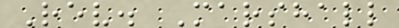Rev. Marshall
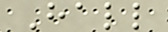Hall
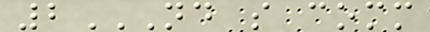2ND S COMM
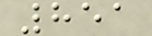851
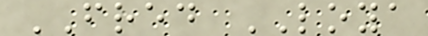FRED LOYA
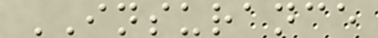INSURANCE
